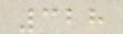328
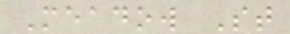Meadow St
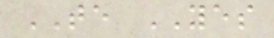TE YES
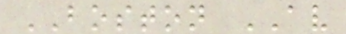BOSTON AV
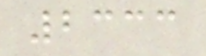2333
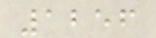1256
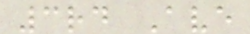3rd Ave
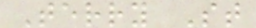Terry St
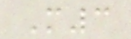M3
